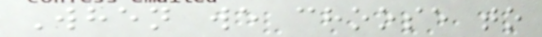When we choose to
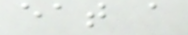eat a
